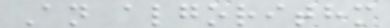An algorithm
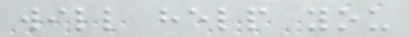will help you
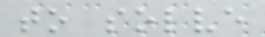to solve
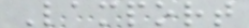Lamport
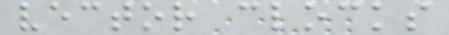vector clocks
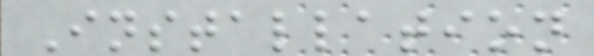Installation
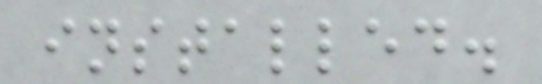installed.
